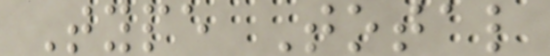Type Total
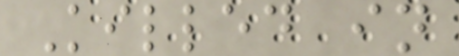Killed in
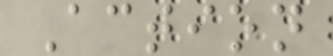Action
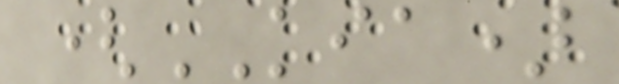(KIA)
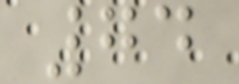74
